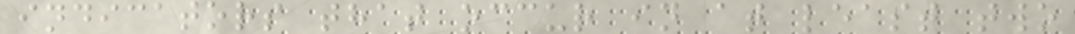indicators that occur in at least two
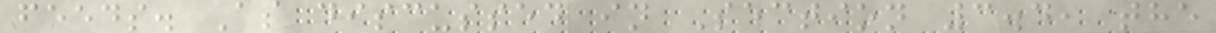feeds. As discussed in Section 3.4, the
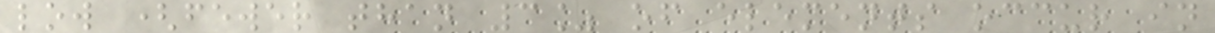low (fewer than 3% of elements occur in
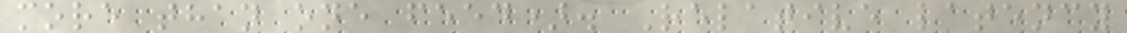more than one feed). Relative latency
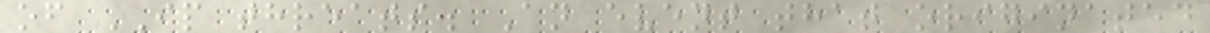of IP threats. An event that originated
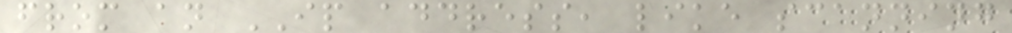from an IP address, like scanning
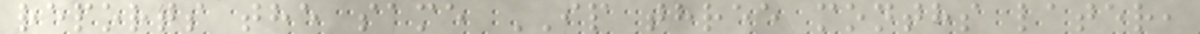reports the same IP three months later,
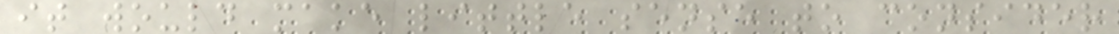it would make little sense to consider
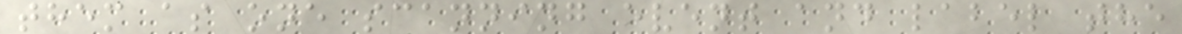them as one scanning event and label the
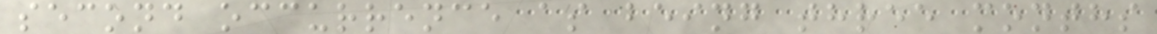second occurrence as being three months
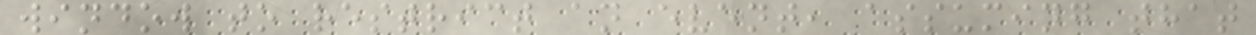window to restrict an event, assuming that
